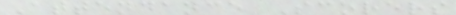Attendance Scorers
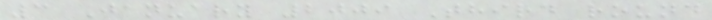3 January 2009 Third round
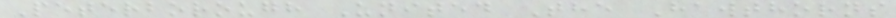Peterborough United The Hawthorns
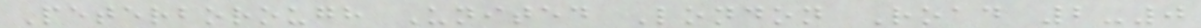Peterborough United London Road 2-0
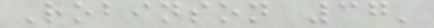Robinson 37'
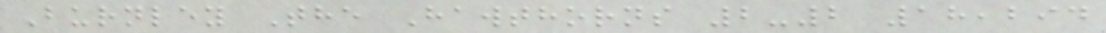Burnley The Hawthorns 2-2 18,294
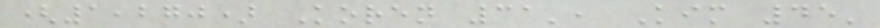(1,270) Koren 31', Kim 45'
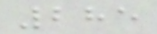285
